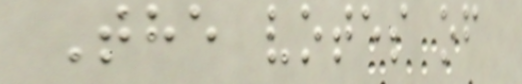The votes of
